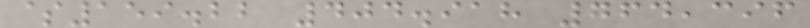$159.22 404.918 764,396
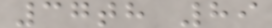37th 89
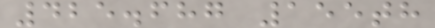425.687 155th
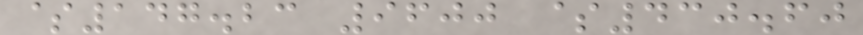$147.23 9600 $430.60
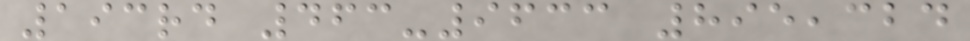193rd 463-9633 895,324
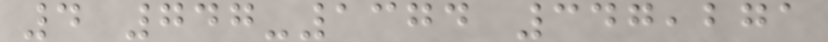4 747-1374 347,271
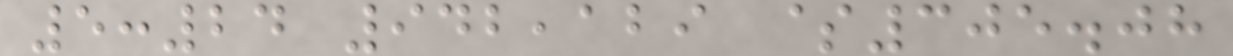5:24 942,129 $305.08
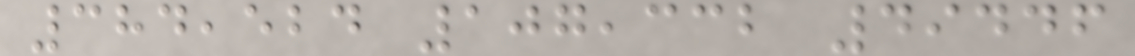384,524 107,332 49446
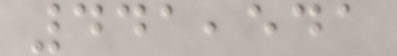441,541
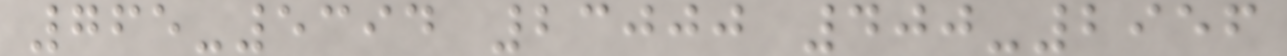765-5394 23000 400-2956
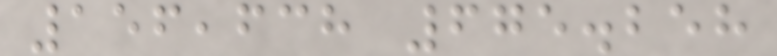156,638 675.258
